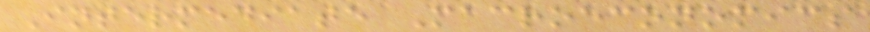Intermediate Macroeconomics
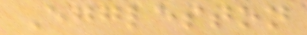Eggleston
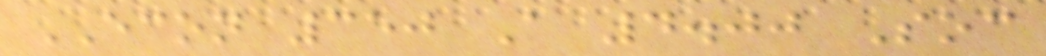ECON 350 A 4.00 Soc
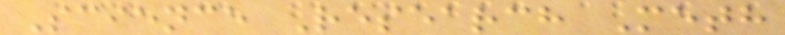Science Research Meth
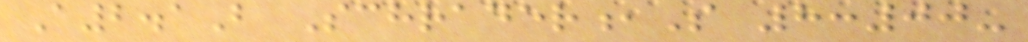A2.1B Schrader,S 8:00-
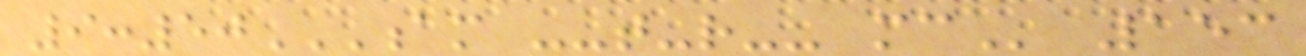9:50AM --T-R-- MC 153
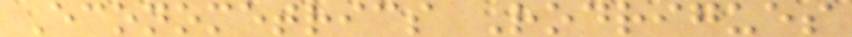Econometrics Rodrigues
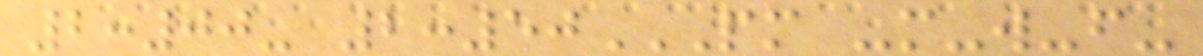2:00- 2:50PM -M-W-F-
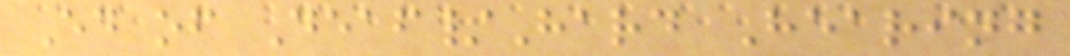Ed of Deaf/Hard Hearing
